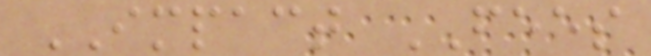IMPACT FEES
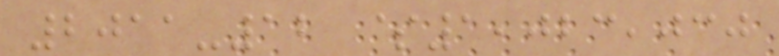2011-12 $1,023,030
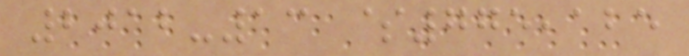2012-13 $775,125
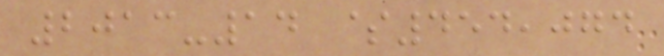2013-14 $454,074
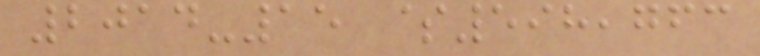2014-15 $598,763
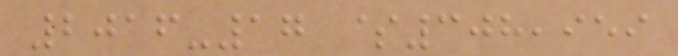2016-17 $308,959
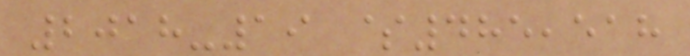2018-19 $485,518
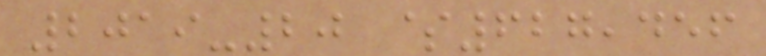2019-20 $627,456
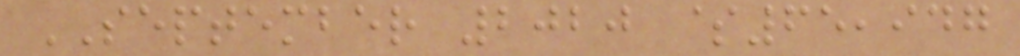SEPTEMBER 2020 $65,947
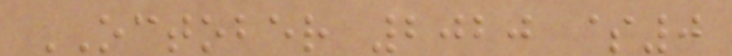OCTOBER 2020 $0
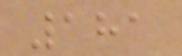181
